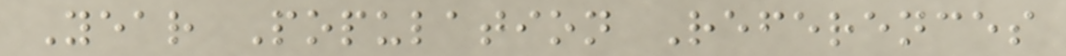Year Population References
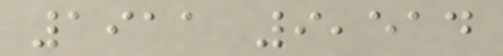1911 9,514
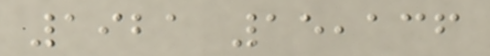1921 15,136
